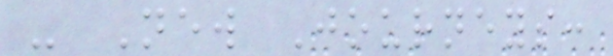- New Journeys:
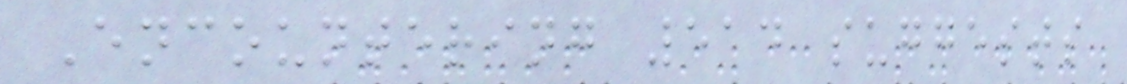Encountering 514 suggests
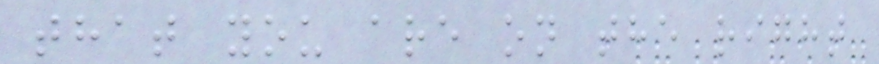that you are on the right
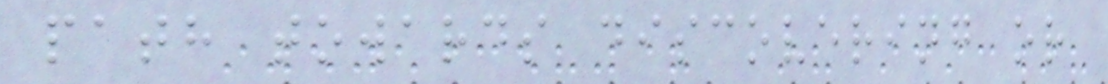path towards discovering or
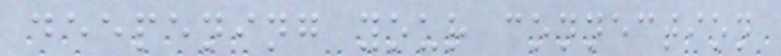deepening your connection
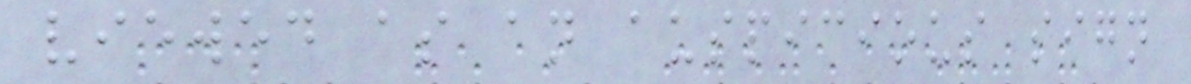viewed as an auspicious sign
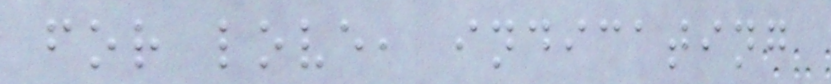for love, indicating
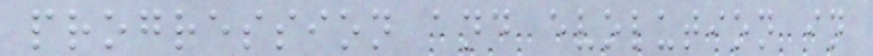progression and evolution in
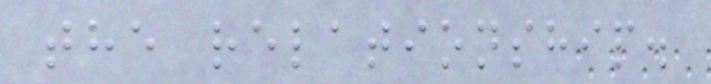the relationship.
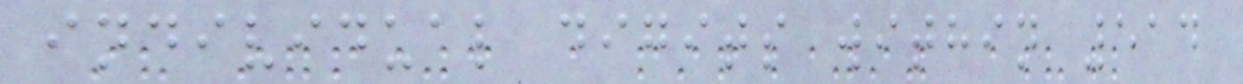individual digits within 514
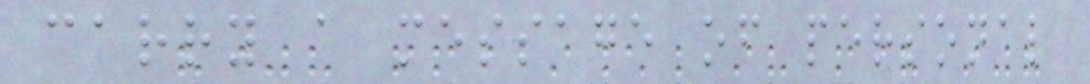carry a message of personal
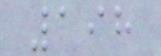198
